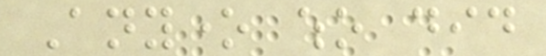Anyone who did
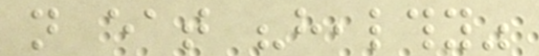not eat "healthy"
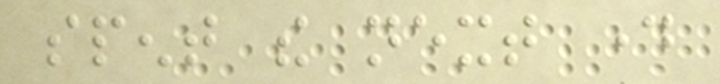spent the next day
